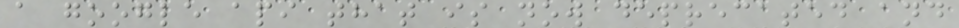a google api that is now deprecated and
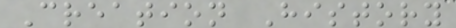Creation History
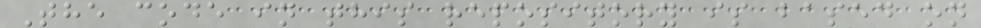The code in this repository is based on
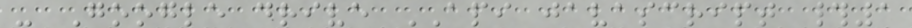- Google drive API javascript #1
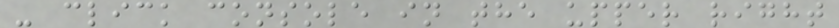- click console in the upper right
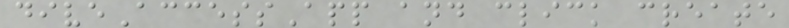diveAccessApp and click create
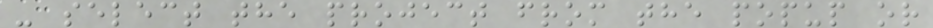- select the project from the popup or
